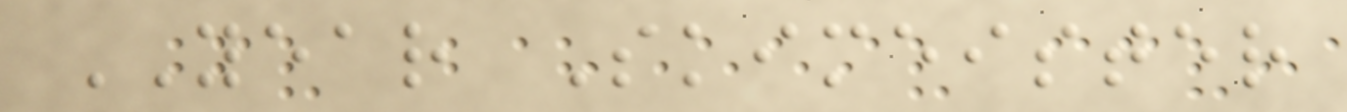YEAR Skimeister
